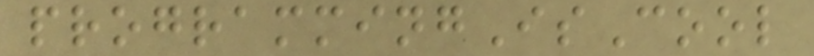programmingIsCool
